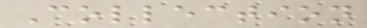Collection
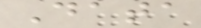Data
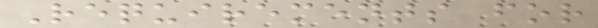Requirements for
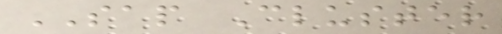SAP Cluster
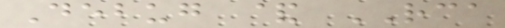Debug & RCA
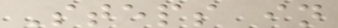Steps in
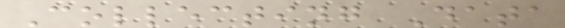Collecting Data
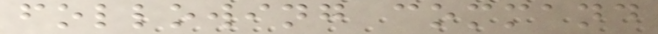following command
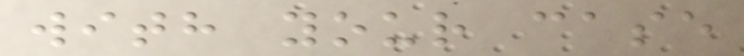with your case
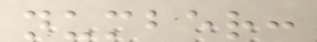number:
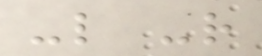-l -r
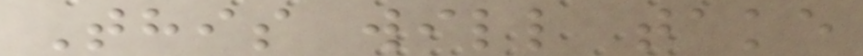This will take
